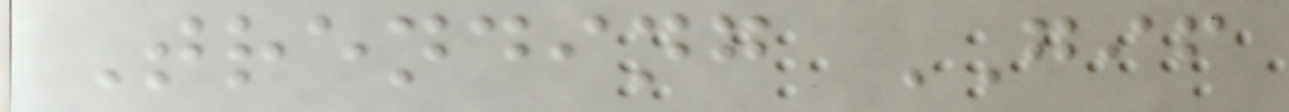Trending GIF
